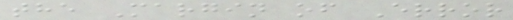the Margin of Error
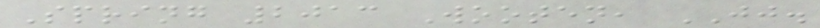Spring 2013 Wooten, JJ.
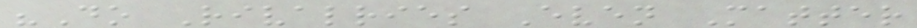"Do Rivalries Even Matter
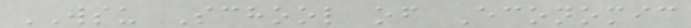WSU School of Economic
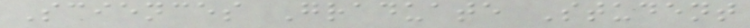Sciences Graduate Student
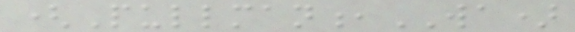(Pullman,WA)
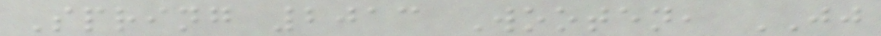Spring 2013 Wooten, JJ
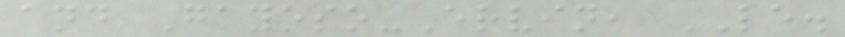and Gayoso-Ervin, LE.
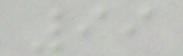99
